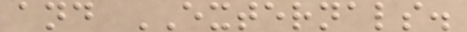and EXTERNALS.
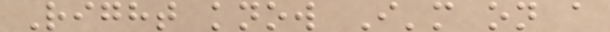Right know I'm on a
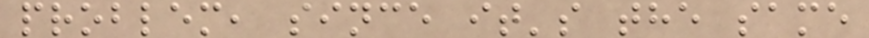problem, since it's the same
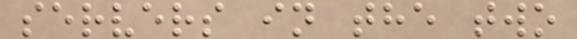servers in the two
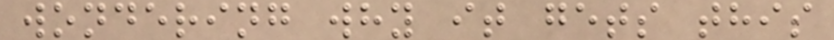wondering why it gets this
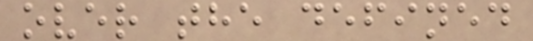over the defined
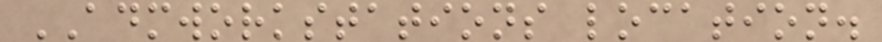ADMWORKSTATIONS location.
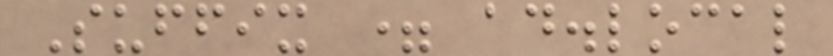Suffix = ad.local
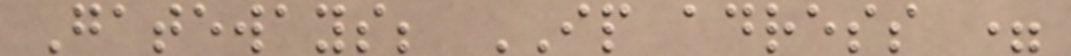Gateways; IP adress =
